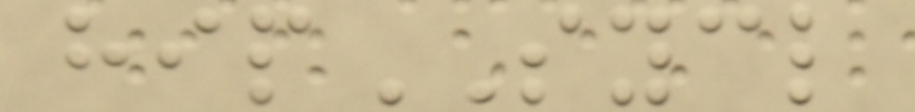hipSYCL
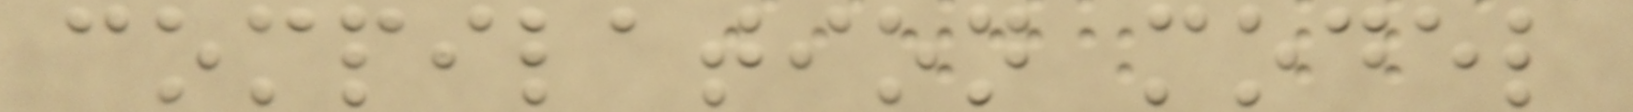compilation model
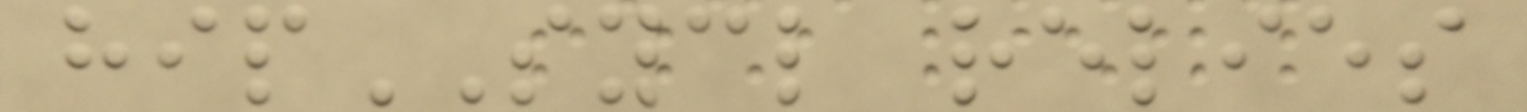hipSYCL relies
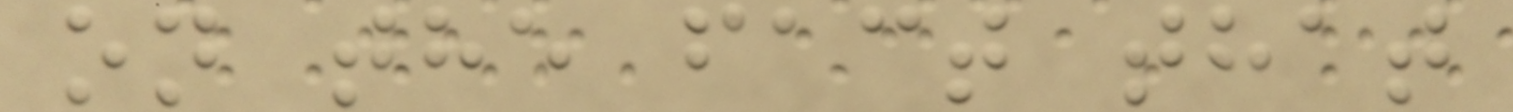on the fact that
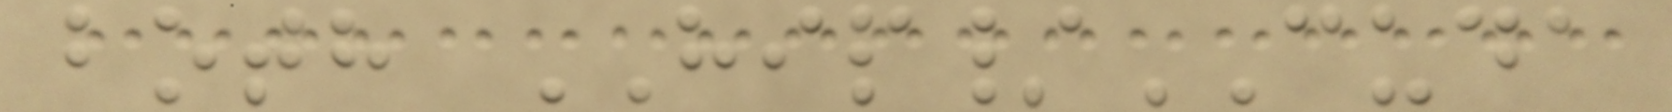both HIP/CUDA
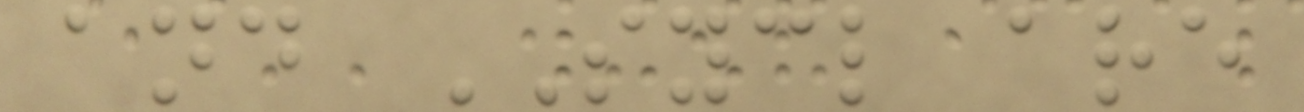and SYCL are
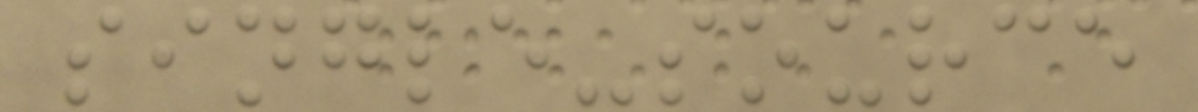single-source
